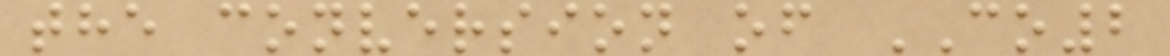the conversion of CO2
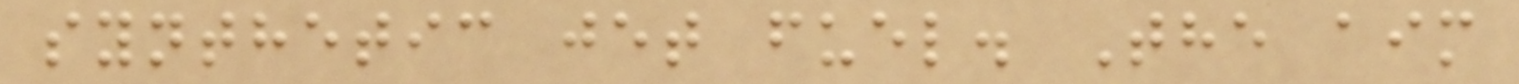synthetic jet fuel. The aim
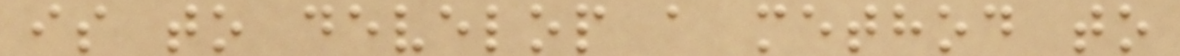is to develop a method to
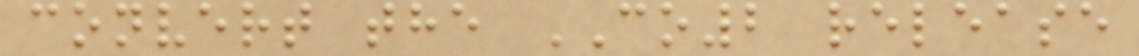convert the CO2 release
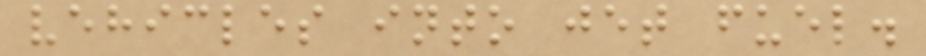vehicles into jet fuel.
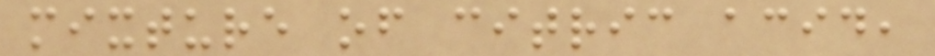mixture of citric acid,
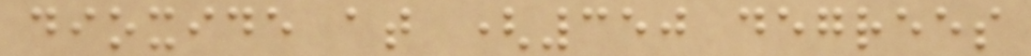dioxide at (350 degrees
